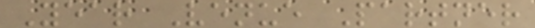Year Venue Partner
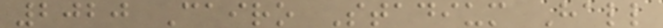2020 Cairo Stadium Hall
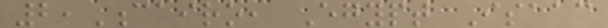2,Cairo, Egypt Isaac
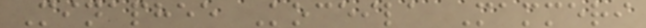Minaphee Koceila Mammeri
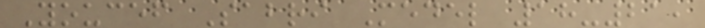Youcef Sabri Medel 18-21,
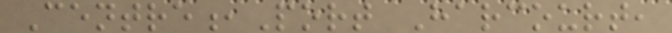Centre,Port Harcourt,
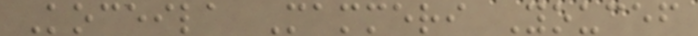Koceila Mammeri Youcef
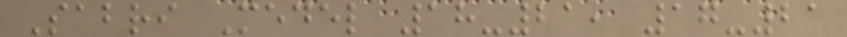Sabri Medel 18-21, 17-21
